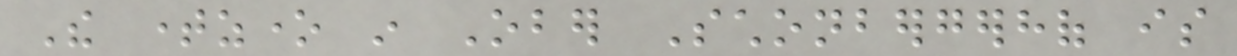The timezone in Ober Schonbergerhof is
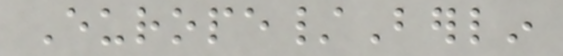Europe/Berlin
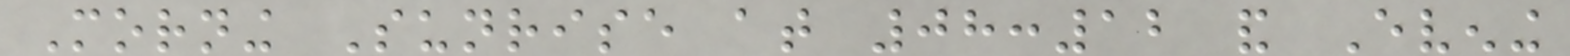Morning Sunrise at 08:12 and Evening
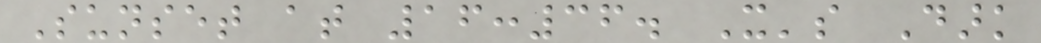Sunset at 16:36. It's Dark
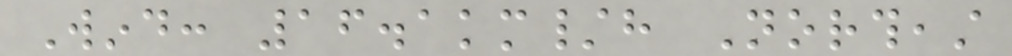Wind: 16.1km/h Northeast
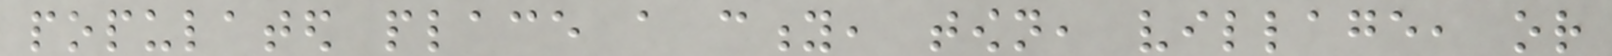populated place a city, town, village, or
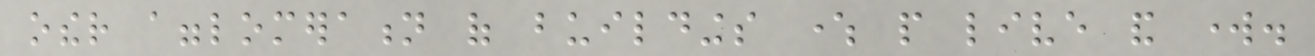other agglomeration of buildings where people live and work.
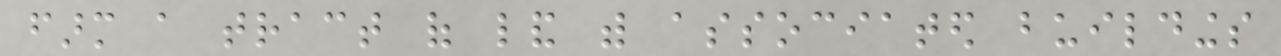farm a tract of land with associated buildings
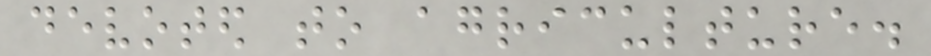devoted to agriculture.
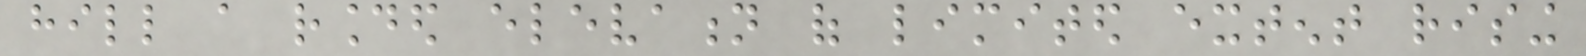hill a rounded elevation of limited extent rising
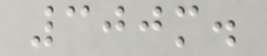300m.
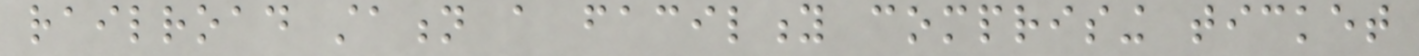railroad station a facility comprising ticket
